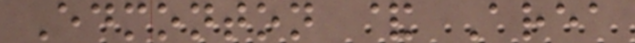Edmonton & Area
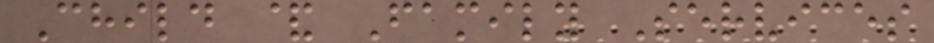Child & Family Services
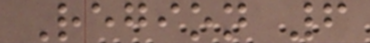Region 6
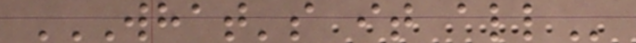WHAT'S IT ALL
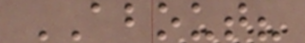ABOUT?
